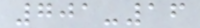701-16
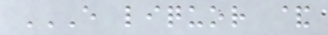E LIQUOR &
